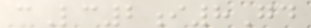cLc2i8Gd
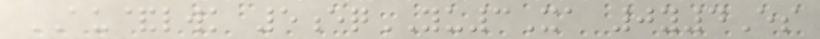AU&lwk 5eqYU3Xa 0y4Es
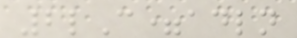2lC=adln
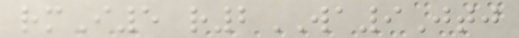rmI5 r2WA9Jtj
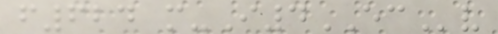f624 m-I4ECv
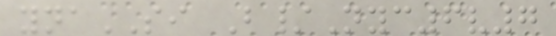ynaSI B/Nyc6v7
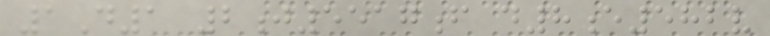1D1 2j5517f d8e582v
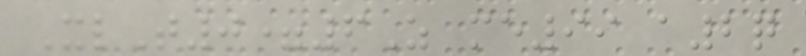XlT0=6Z me99 a2q
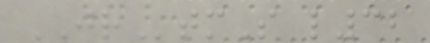JRtmS l32
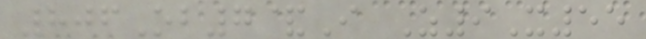806Ob7&I Z9X55
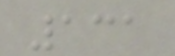131
